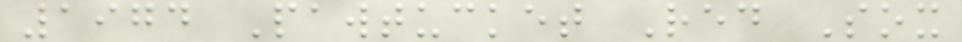1974 Pawtucket Red Sox
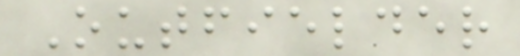Outfielder
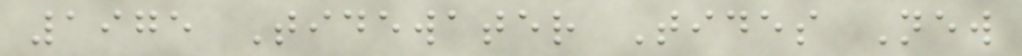1975 Tidewater Tides New
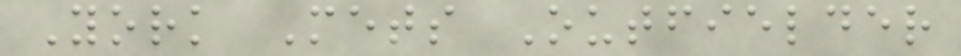York Mets Outfielder
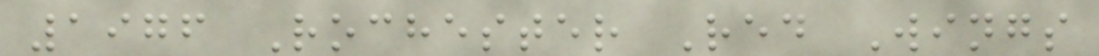1976 Rochester Red Wings
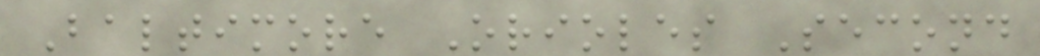Baltimore Orioles Second
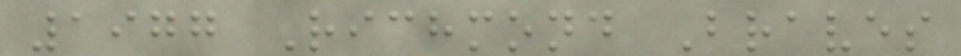1977 Richmond Braves
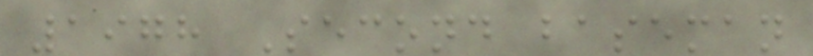1978 Second baseman
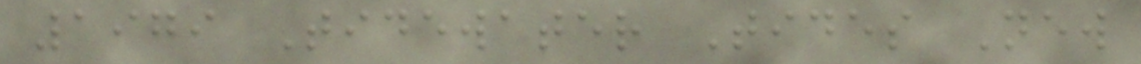1979 Tidewater Tides New
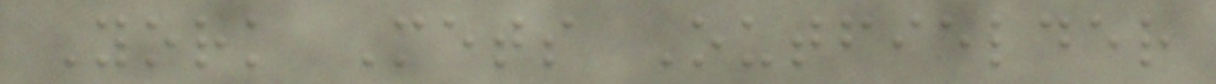York Mets Outfielder
